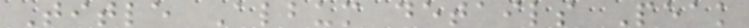Title Album details Peak
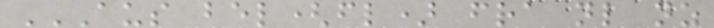AUS BEL(FL) FRA NL NZ
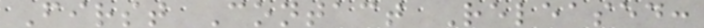First Contact Released:
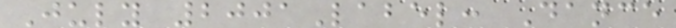July 2001Label: Dance
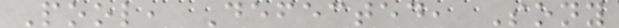Pool, Defected, Sony
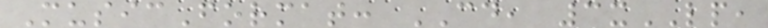MusicFormat: CD, 3xLP,
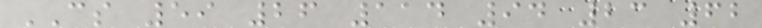CS 59 26 114 94 23 62
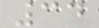34
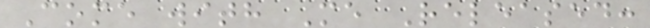Come with Me Released:
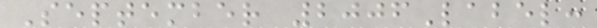September 2006Label:
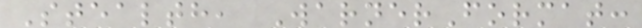Stealth, WarnerFormat:
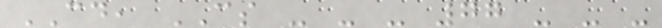CD, CS - - - 77 - - -
